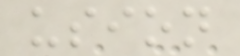usion
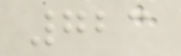723
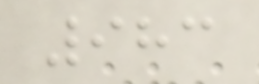983
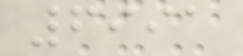6991
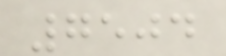7504
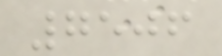7506
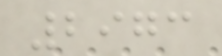2973
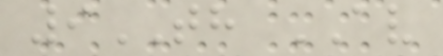9TH AV
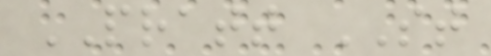PRATT ST
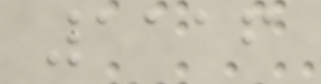1116
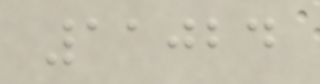11024
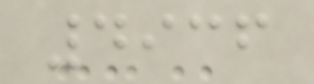4936
